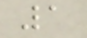1
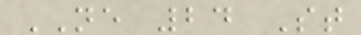NE 24 St
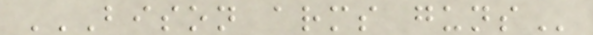BISON ARMS GUNS
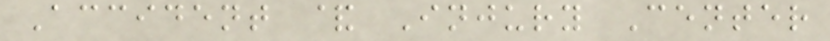Accident & Injury Center
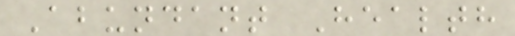Abundant Health
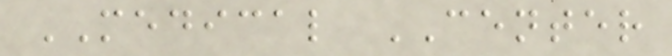MEDICAL CENTER
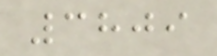3809
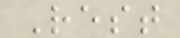Rest
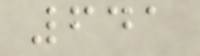641
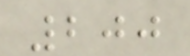200
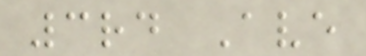3rd Ave
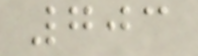703
